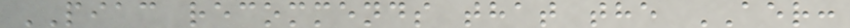PIAC recommends that the AER:
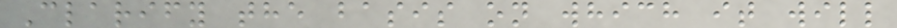Clarify the basis on which it will
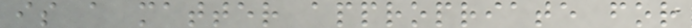is a matter appropriate for
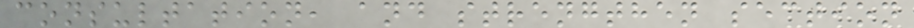consultation, and strengthen section
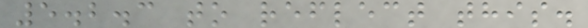5.2.3 to reflect this.
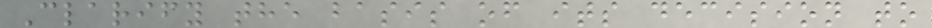Clarify the basis of its decision to
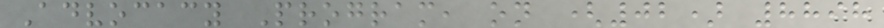Advocacy Program, on (02) 8898
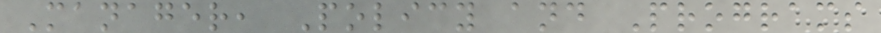Manager, Policy and Programs
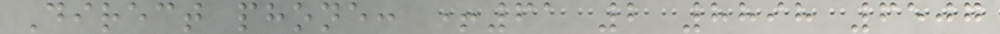Direct phone: +61 2 8898 6507
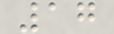17
